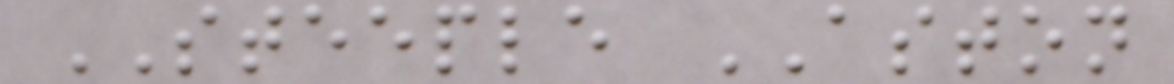STEEPLE ASTON
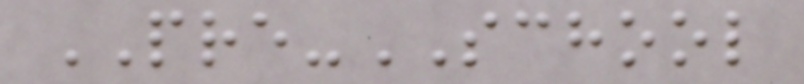PRE-SCHOOL
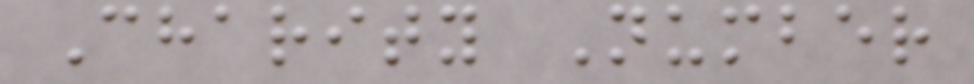Charity Number
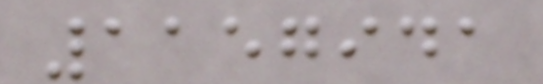1157941
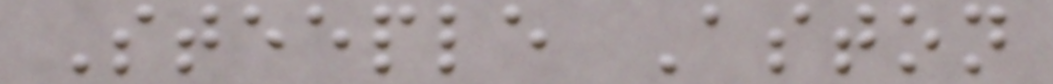Steeple Aston
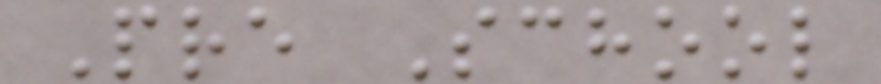Pre School
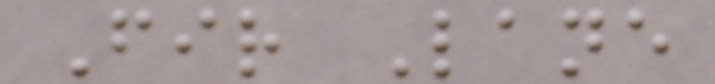Fir Lane
